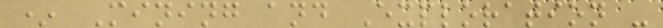* Mining and Exploration -
